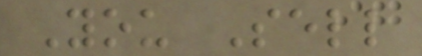You Sell
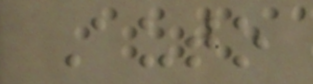Auto
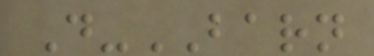D-BARN
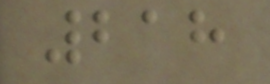218
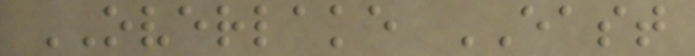OVERLAKE EAST
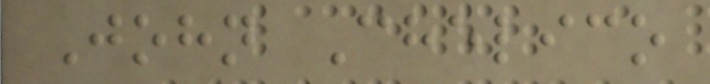John Chelico
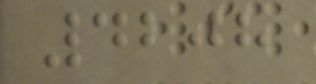4208
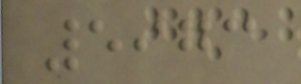5973
